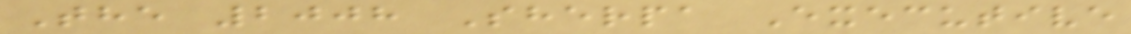The 2008 Sherpa Executive
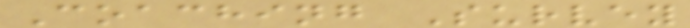Coaching Survey
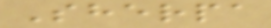Sherpa
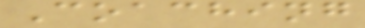Coaching
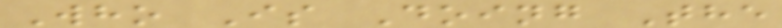Who Is Doing The
